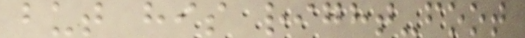but his right-foot
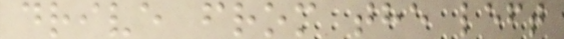drive from the left
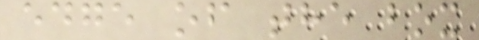edge of the box
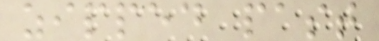zipped past
